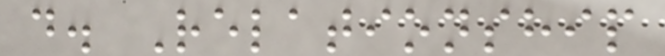d. Relationship
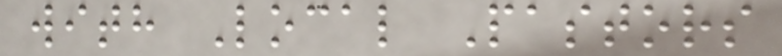with Local Pastors
